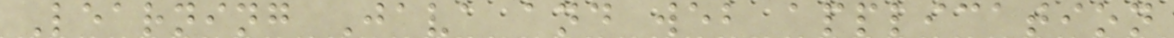Learning Java and web application
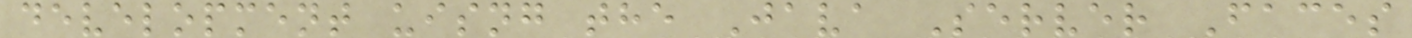development uisng the Java Server Faces
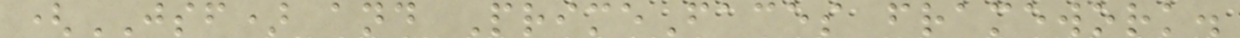(JSF) and PrimeFaces framework.
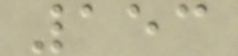153
